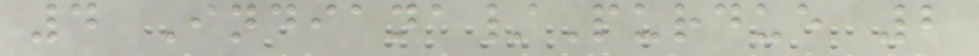4 Indiana/Purdue 2
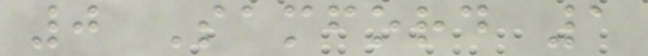0 Samford 1
